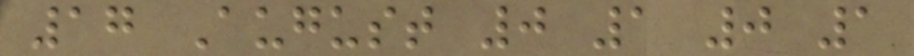17 August 0 1 0 1
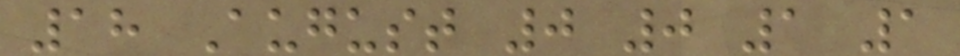18 August 0 0 1 1
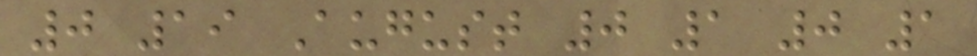0 19 August 0 1 0 1
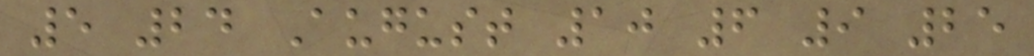5 24 August 10 6 9 25
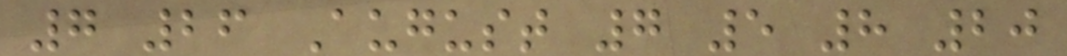7 26 August 7 5 8 20
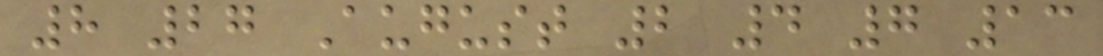8 27 August 2 4 7 13
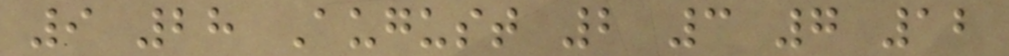9 28 August 2 3 7 12
